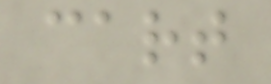cart
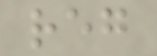reg
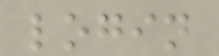login
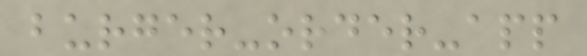burger-order-app
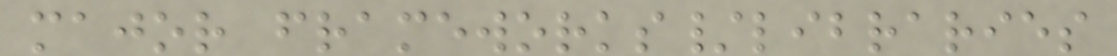major frameworks/libraries
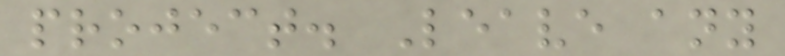project. Leave any
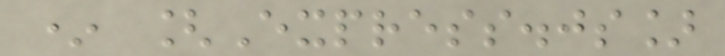* [Express.js]
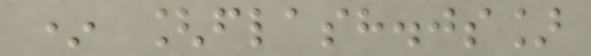* [flash.js]
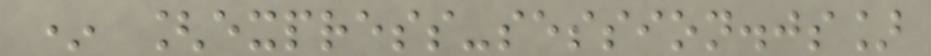* [express-session.js]
